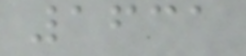1631
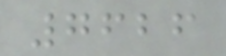7626
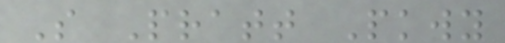S Pratt Pkwy
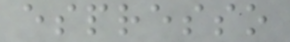espresso
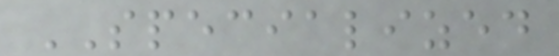SPECIALIZED
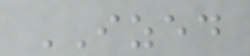IZED
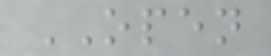OPEN
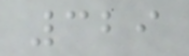329
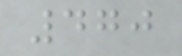470
